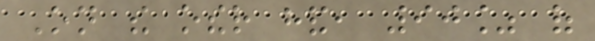On the other hand, 90% of
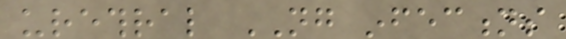urethral NG infections
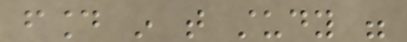found in that study were
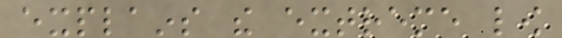explains the extreme low
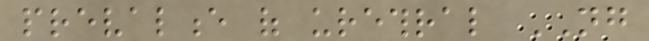prevalence of urethral NG
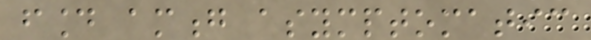found among asymptomatic
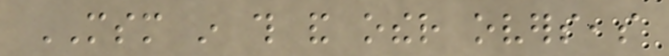MSM in this and other overseas
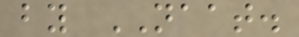by NAAT.
